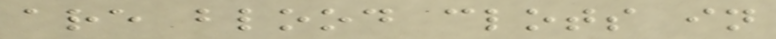are blood clots in
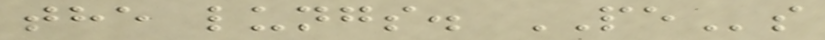the lungs. PEs
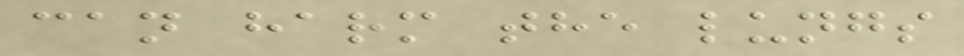can harm the lungs
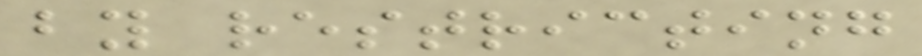by restricting
